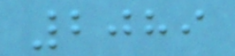2089
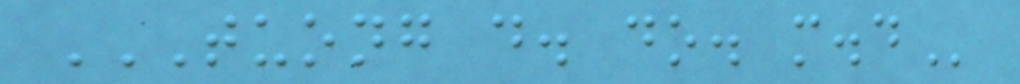TUONG D. DO. M.D
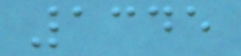1345
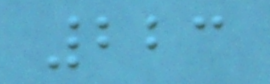223
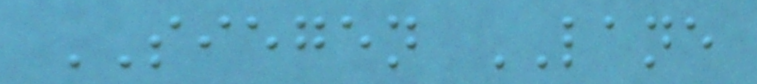SIEGEN LANE
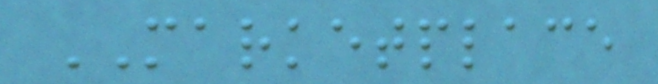MARKETPLACE
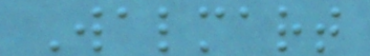Walmart
